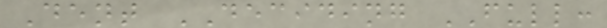Dent DECIDING FULL:
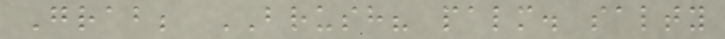Grab; BRUSH? palm. salty
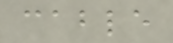cable
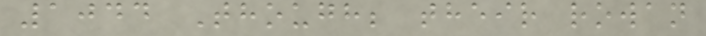1044 Though; their rowan
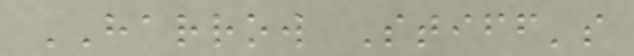HARROW Stiff's
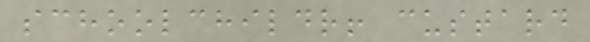schoolchildr! custard
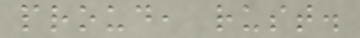proud, rust.
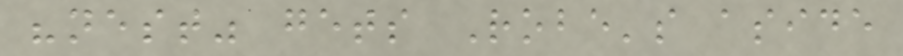"nest" gets Robe's aside
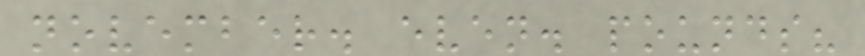november. even. pounds?
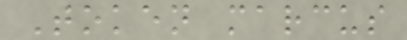Token marcus
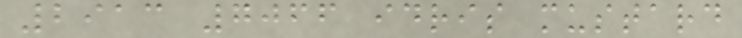2913 7066 idris mustard
